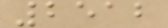2512
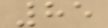85
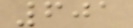601
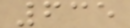635
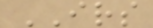IRS
